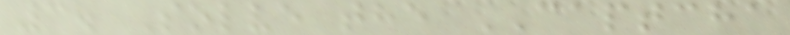3. Solve the CAPTCHA
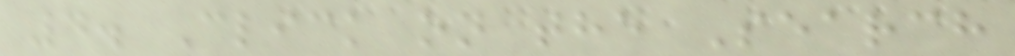4. Click on the Search
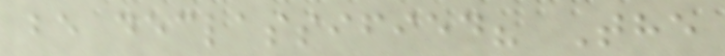be declassified? The
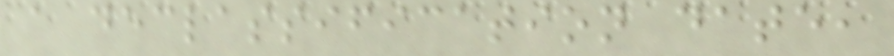a declassification date,
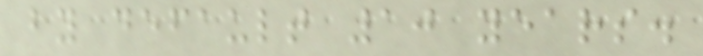by default 10 years.
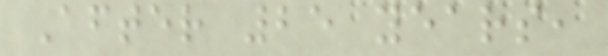After 25 years,
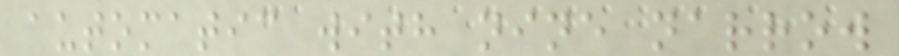automatic with nine narrow
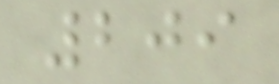209
